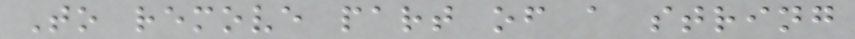To remove part of a string
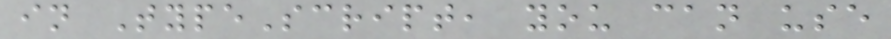in TypeScript, you can use
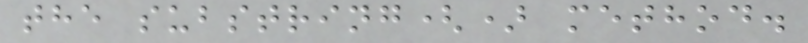the substring() method.
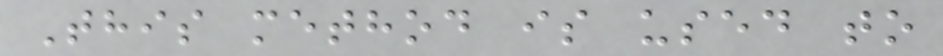This method is used to
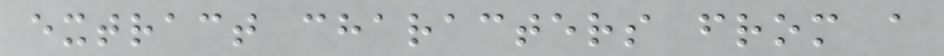extract characters from a
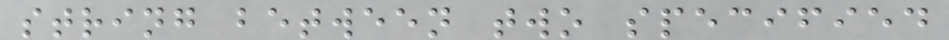string between two specified
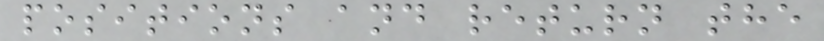positions and return the
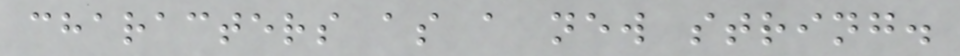characters as a new string.
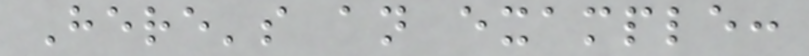Here's an example:
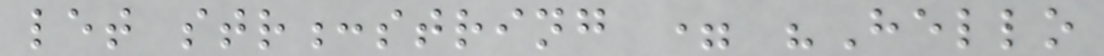let str:string = "Hello
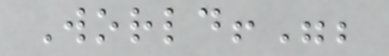World!";
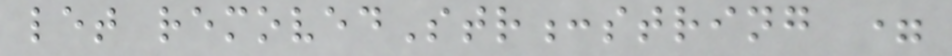let removedStr:string =
